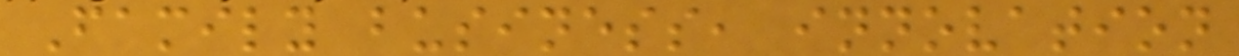Family business, innovation
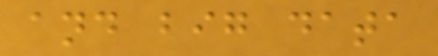and big data
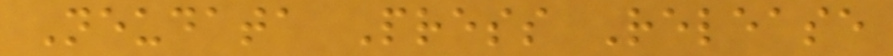Neudata Press Release
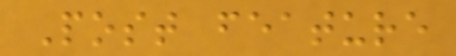Post feature
